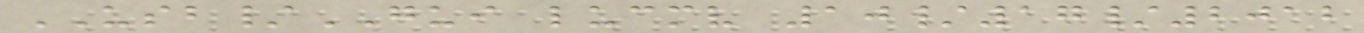USB/GUI lucmv 10/17/2012
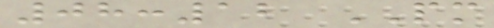08:12 PM
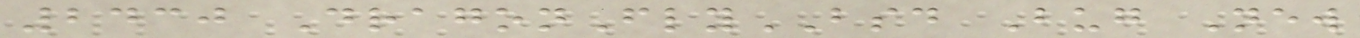2430 DragonFlyBSD Bug New
